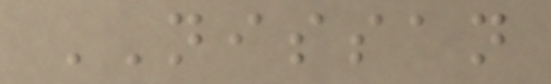NISSAN
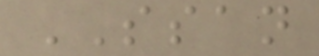SSAN
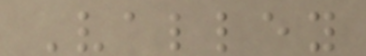Valley
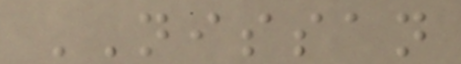NISSAN
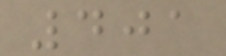401
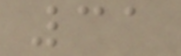31
